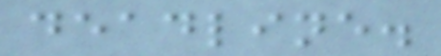deadline.
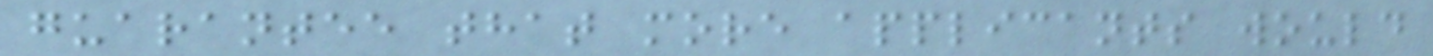guarantee that more applicants would
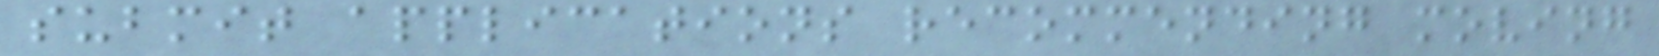submit applications recommending moving
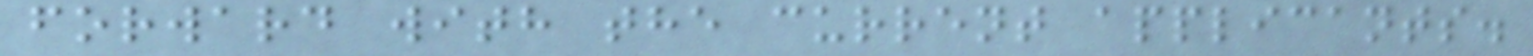forward with the current applicants.
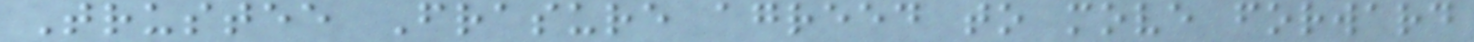Trustee Frasure agreed to move forward
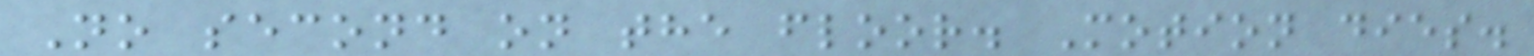No second on the floor. Motion dies.
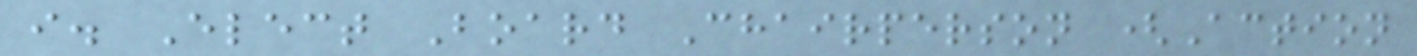i. Elect Board Chairperson (Action
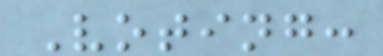Voting:
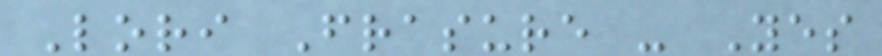Lori Frasure - Yes
